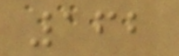162
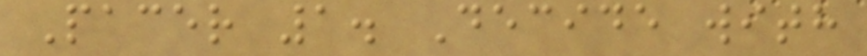Pacer 1. Decide with
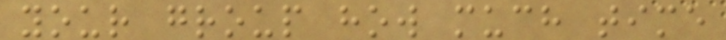your group how much time
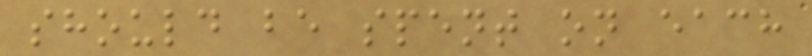should be spent on each
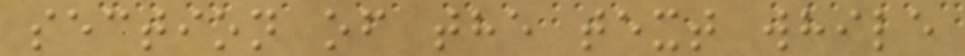section of the text while
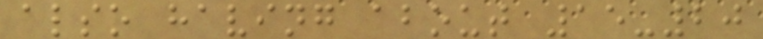also having about 15-20
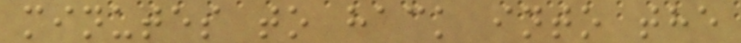minutes to hack into the
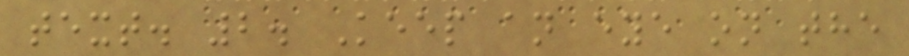text. 2. Keep an eye on the
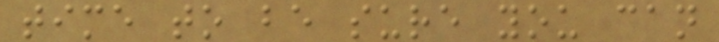time to be sure you can
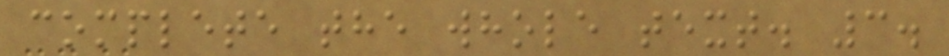complete the whole text. 3.
